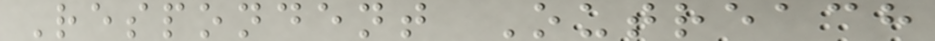Respondent Outreach
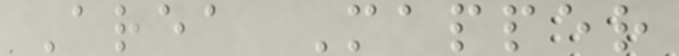Area Mapper
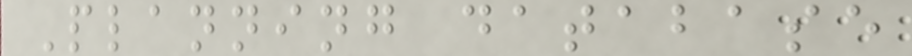Planning database
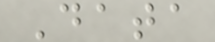Data
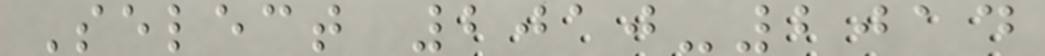Select 2010-2014
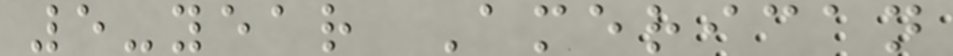5-year American
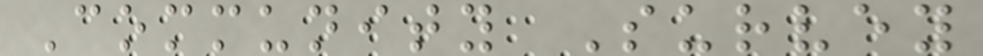Community Survey
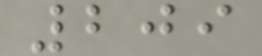209
